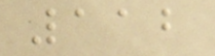112
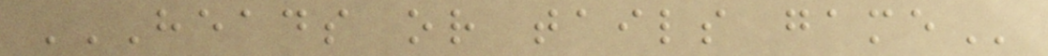HEADS OR TAILS GAME
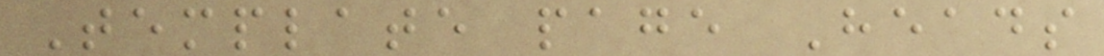Template page Heads
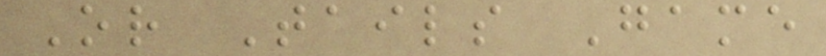Or Tails Game
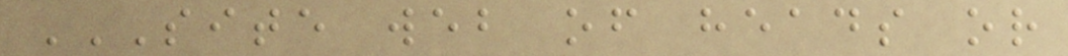SITE WEB OF HEADS OR
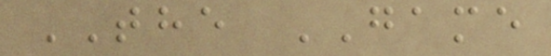THE GAME
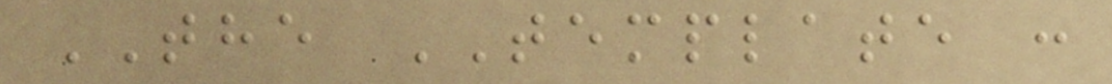THE TEMPLATE :
